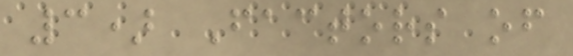3) Factors of
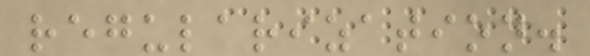regularization.
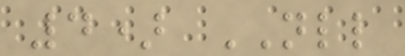4) NLL
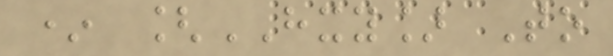* [HXY] To
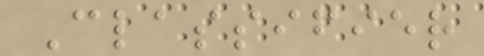Classifier
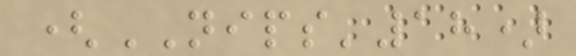(NIPS'18)
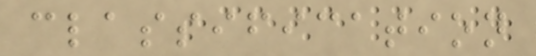classification
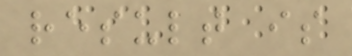result is
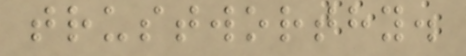trustworthy.
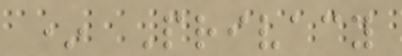* Privacy
